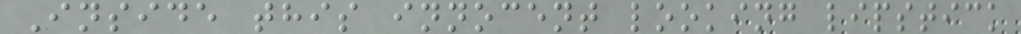Inside this innocent looking lipstick
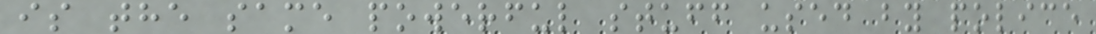is the same powerful stuff used by police
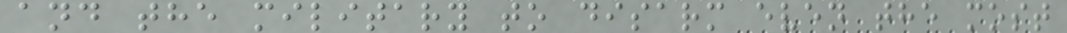and the military to disarm even the most
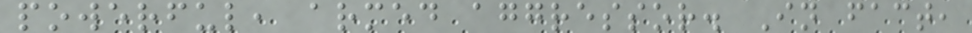powerful, armed aggressor. In fact,
